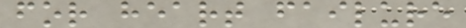for heart failure
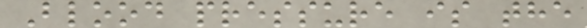Blood pressure is the
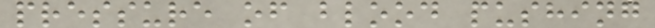pressure of blood pushing
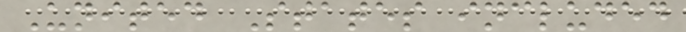United States included
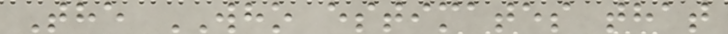The WHO estimates that
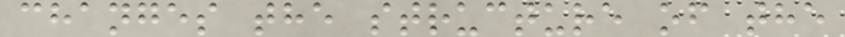changes the structure of the
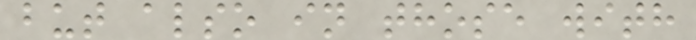but also in those with
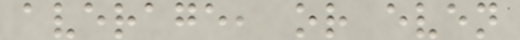average, or even
